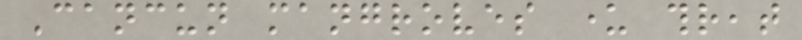Cancun mangroves under threat
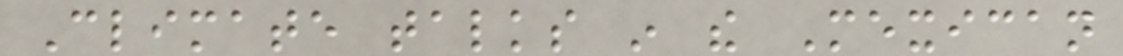Climate talks in the Mexican
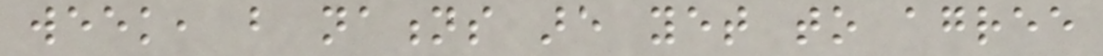week, but nations are yet to agree
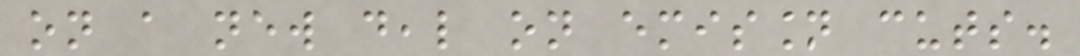on a new deal on emission cuts.
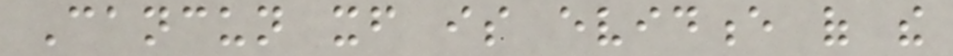Cancun itself is evidence of the
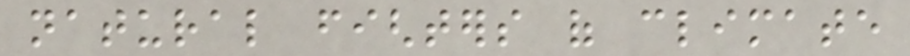natural fighters of climate
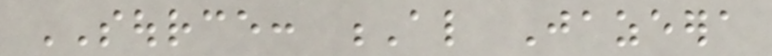SOURCE: Al Jazeera
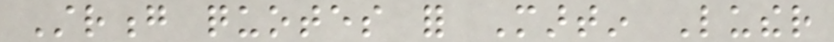Strong quotes for Martin Luther
